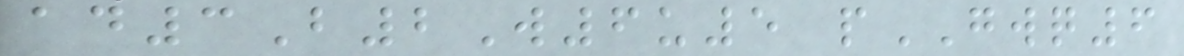ad3B2W6u5 pGWQ6
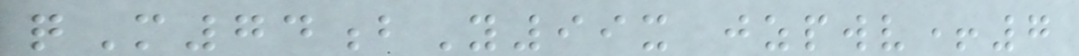qM74bY99x jzpwv+7
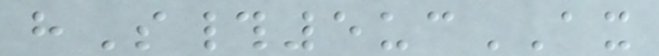hS#5ucAX
